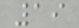19
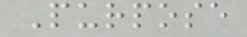Purpose
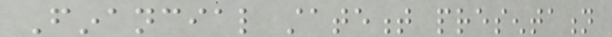Financial statement presentation
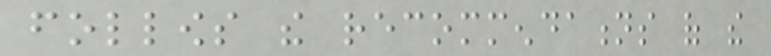follows the recommendations of the
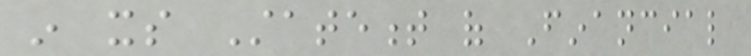in its Statement of Financial
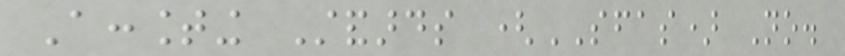Accounting Standards (SFAS) No.
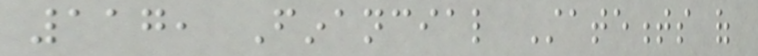117, Financial Statements of
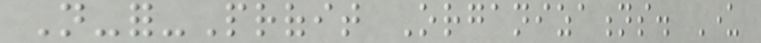Not-for-Profit Organizations. Under
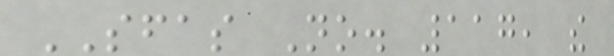SFAS No. 117, the
